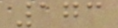173
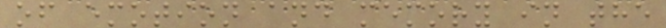of emotion and memory in the
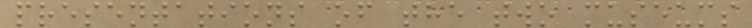presentations of the two museums
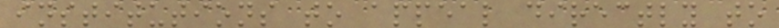institutions to appeal directly to
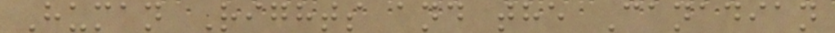Human Rights and the Canadian
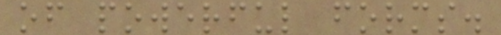of powerful forms.
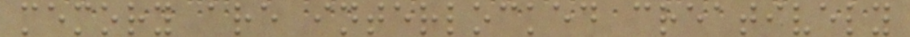memory are interlocked creatively
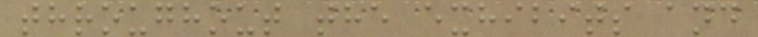throughout the exhibits and
